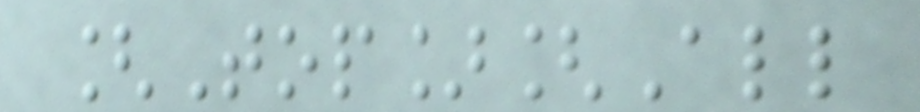[Top][All
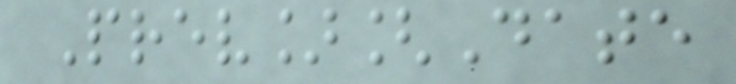Prev][Date
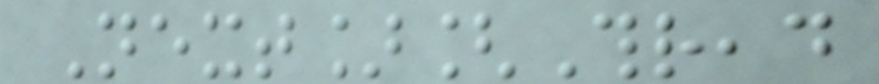Next][Thread
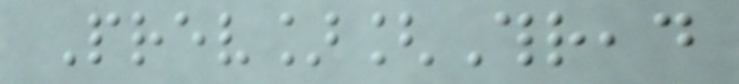Prev][Thread
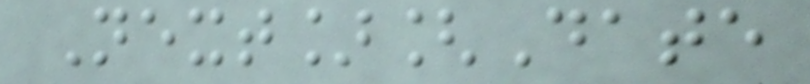Next][Date
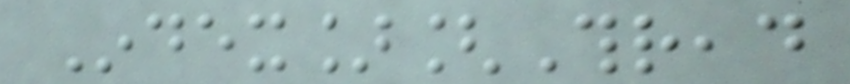Index][Thread
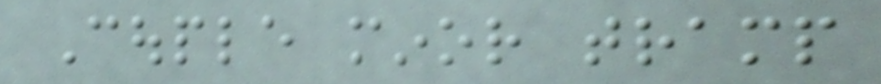Couple minor tramp
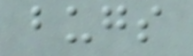bugs
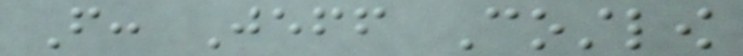From: Jeff Costlow
